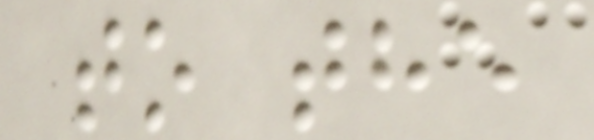to the
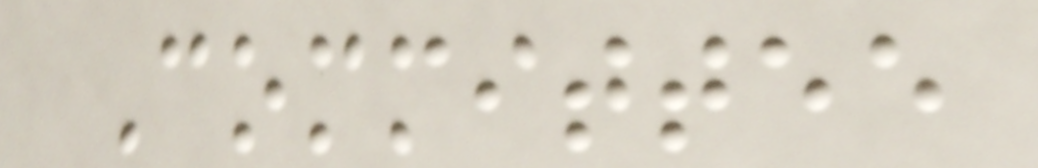Committee
